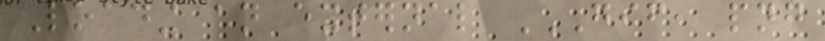Loading an external GIF, PNG
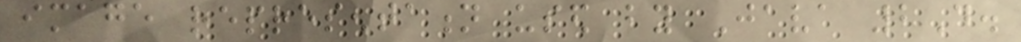image representation used by Java 2D.
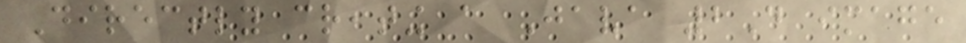Directly creating a Java 2D image
